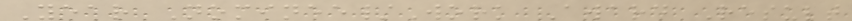Year Nominee/Work Award Result
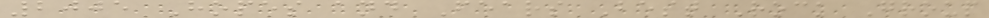2005 Hopes and Fears Best Rock Group
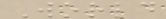World
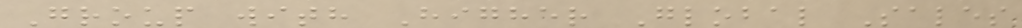Group with Higher Global Sales
